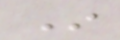In
